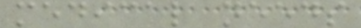medical needs
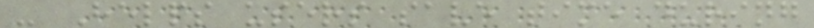- Helps users save time during
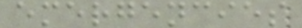emergencies
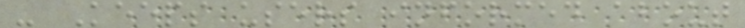- Keeps users informed about
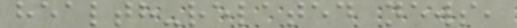health-related news,
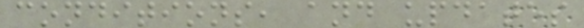conditions, and updates
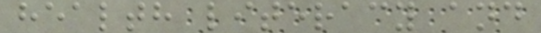health literacy and
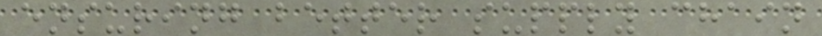ensuring better supply chain
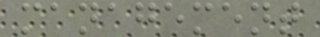management
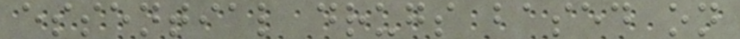essential drugs based on
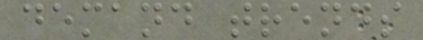demand trends
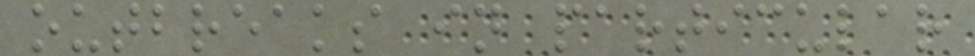outbreaks in particular
